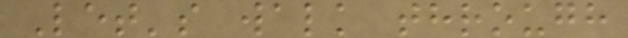Let's walk through
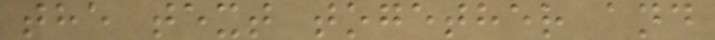the text together and
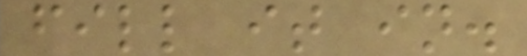fill it in.
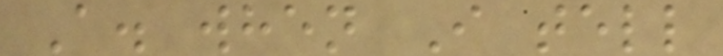A. when I tell
